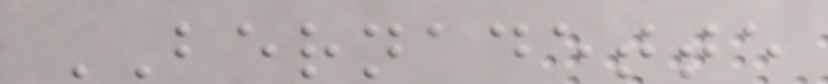BERNADETTE
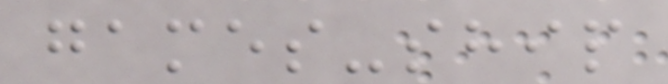games-ship
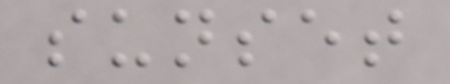sunset
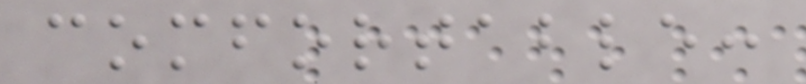comfortable:
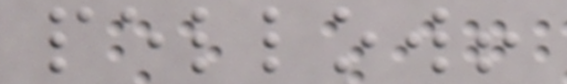pellow!
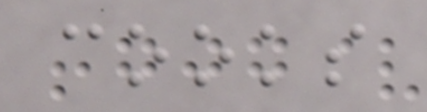cooks
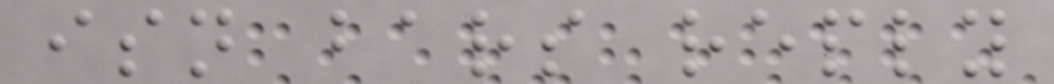isn bars reply
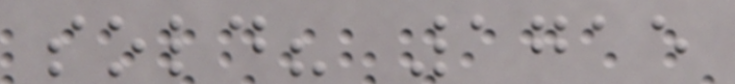sold? 1715
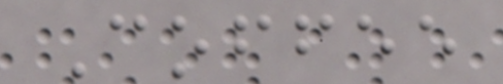Coffee
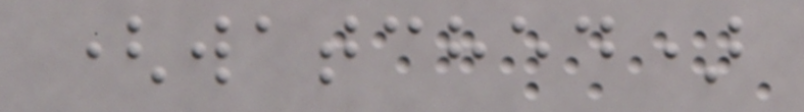(watched)
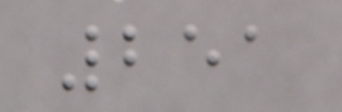251
